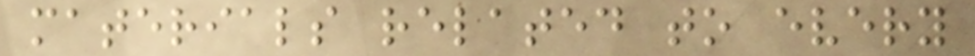materials related to every
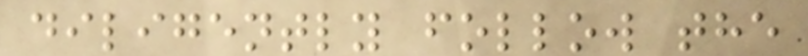diligently follow the
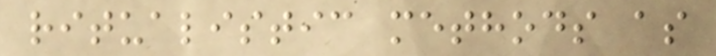ritualistic methods as
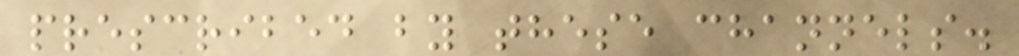prescribed by these channels.
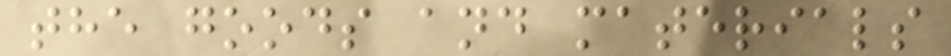the goods and materials
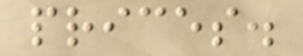prices.
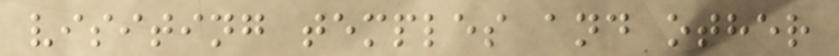visiting temples and other
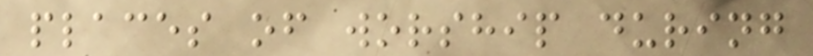places of worship during
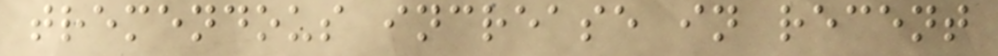tremendous increase in recent
